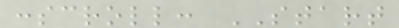:scroll: START
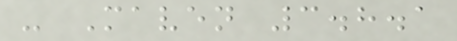- Maven 3.8.1
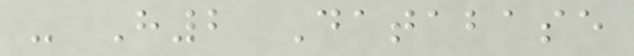- H2 Database
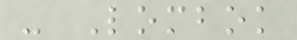- Lombok
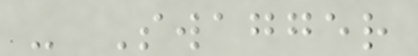- Swagger
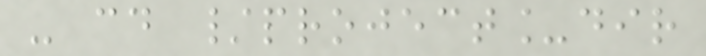- cd /project_dir
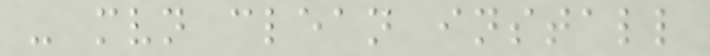- mvn clean install
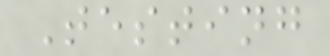Testing
